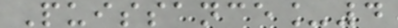Puissance_4
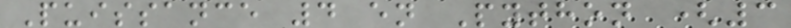Puissance 4 en Python (3
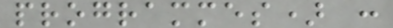programmes) :
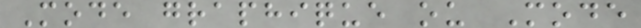Mode graphique ou Mode
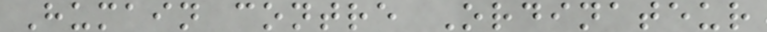Humain contre Ordinateur
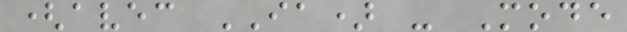(avec IA) - Mode
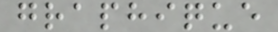graphique
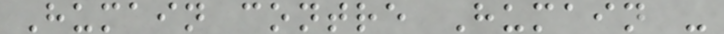Humain contre Humain -
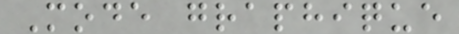Mode graphique
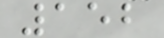152
